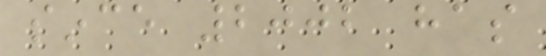since 2002 has
